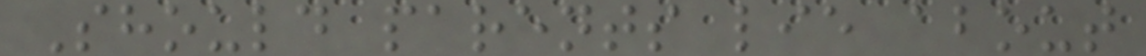Should parents lie about
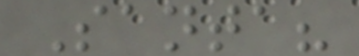Santa?
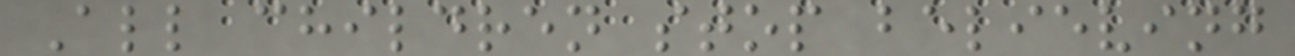All children stop believing
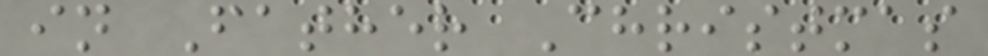in Father Christmas
